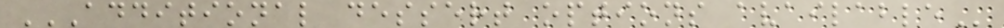ADDITIONAL DESSERT OPTIONS AVAILABLE
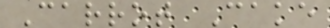Carrot Cake
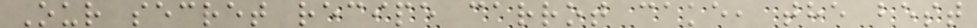Our secret recipe carrot cake, the best
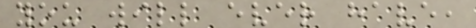you will ever have,
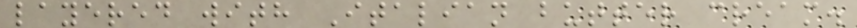layered with Italian butter cream.
